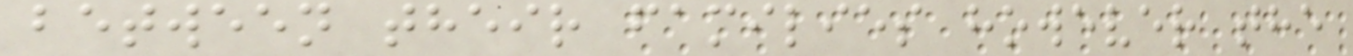between their families however the
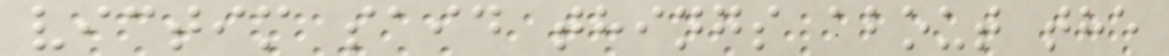victim said things about the
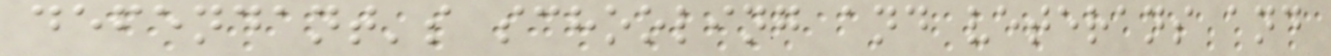defendant's schooling and veterans and
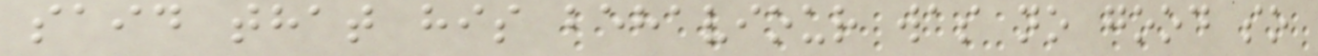said that his behaviour was no good so
